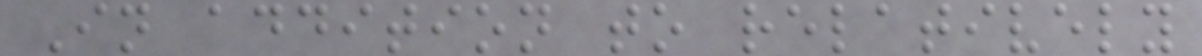In addition to relatively
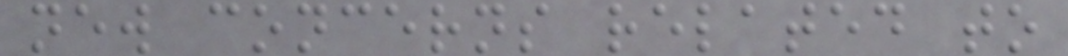new concerns related to
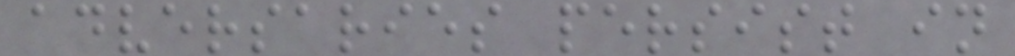adversaries persist in
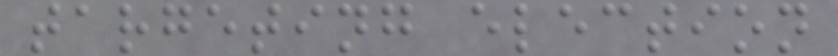targeting election
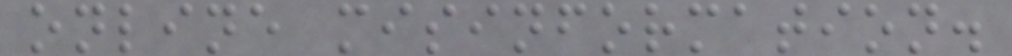online misinformation.
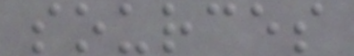sources
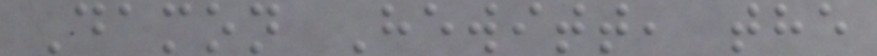Damon Hewitt, the
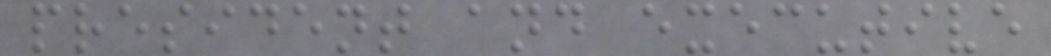president and executive
